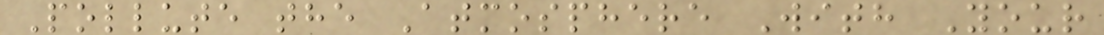Pollute the Atmosphere With Your
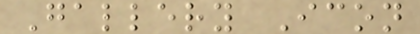Gallery Icon
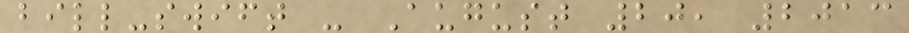bill-swift - August 20, 2013
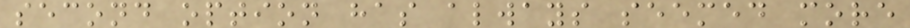second option has always seemed more
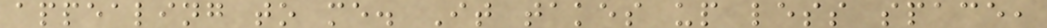appealing to me. It takes up less space,
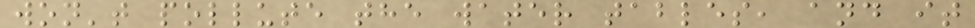won't pollute the water tables, and it
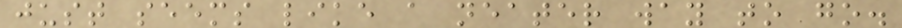just seems like a neater way to go.
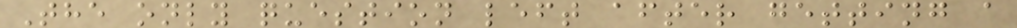The only question left after getting a
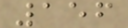156
